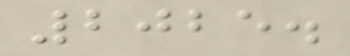2025.
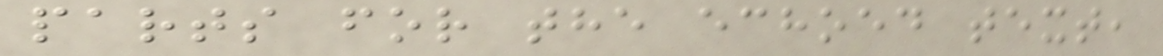parts for the echoed text,
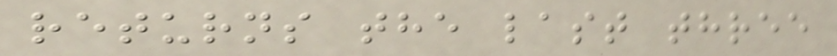returns the last three
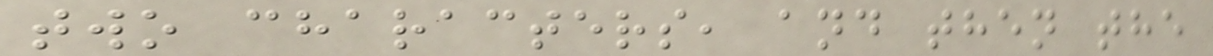two characters, and then the
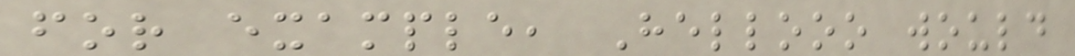for example, Hellooo would
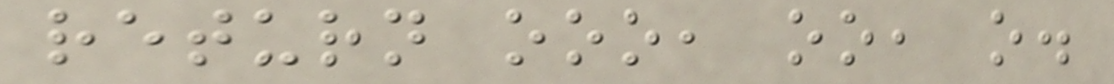return ooo, oo, o.
